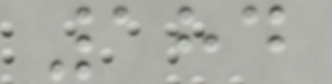184
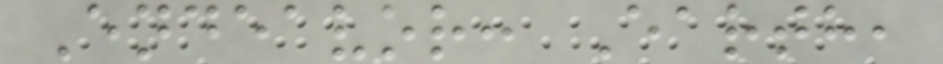Endeavor: Earth,
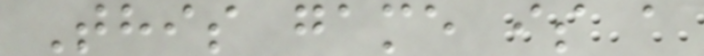This game is a
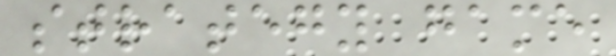strategy game
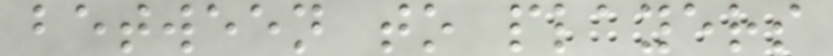between to players
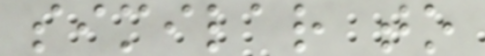similar to
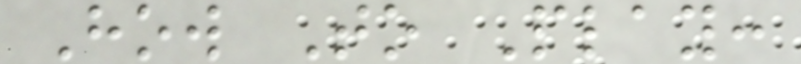How To Play:
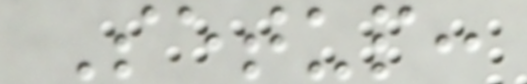Setup:
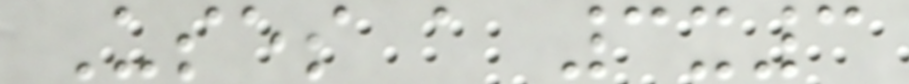Uses a 3x3
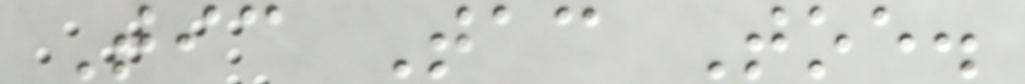Tic Tac Toe.
